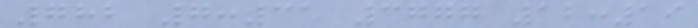782 7:31 3777 12:19
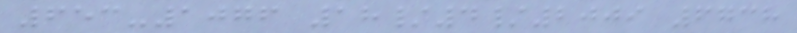653-1076 18/4/2009 6738
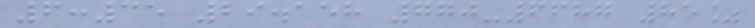6:35 29.158 770-6687 85%
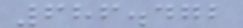686.472
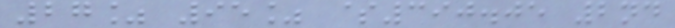27% 95% $390.05 2nd
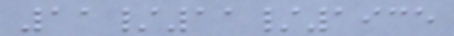11/11/1935
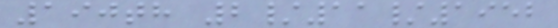190th 2/11/1952
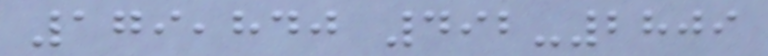179,840 492-2809
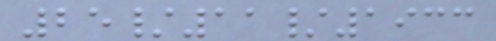25/11/1933
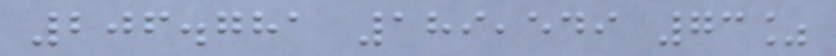206.781 189,549 73%
